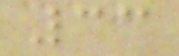33
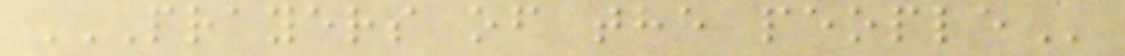PRAYERS OF THE PEOPLE
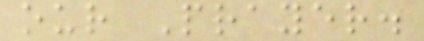our Prayer.
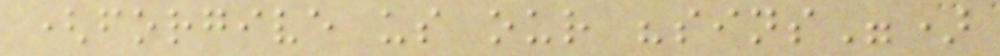(forgive us our "sins")
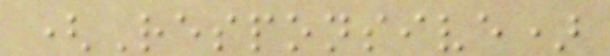(Responsive)
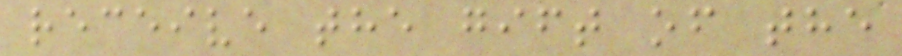receive the gift of the
